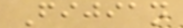Fijian
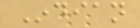Indian
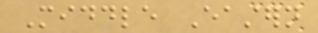Middle Eastern
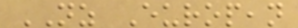NZ European
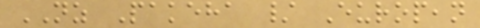NZ Pakeha / European
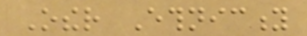Other Ethnicity
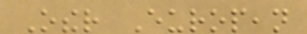Other European
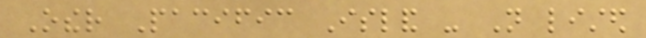Other Pacific Island - Not listed
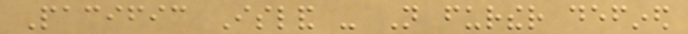Pacific Island - Not further defined
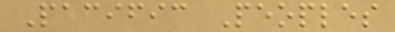Pacific Peoples
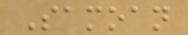Samoan
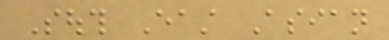South East Asian
